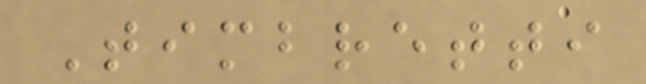Timbretti
